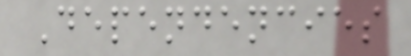Dependencies
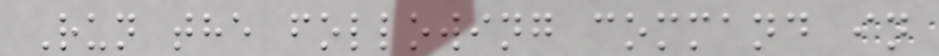Run the following command in
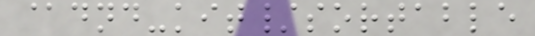@dnd-kit/sortable
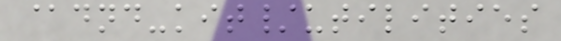@dnd-kit/utilities
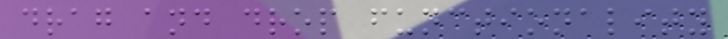drag and drop functionality
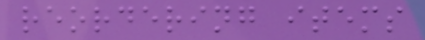reordering items
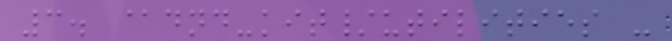3. @dnd-kit/utilities -
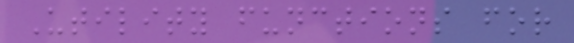Utility functions for
